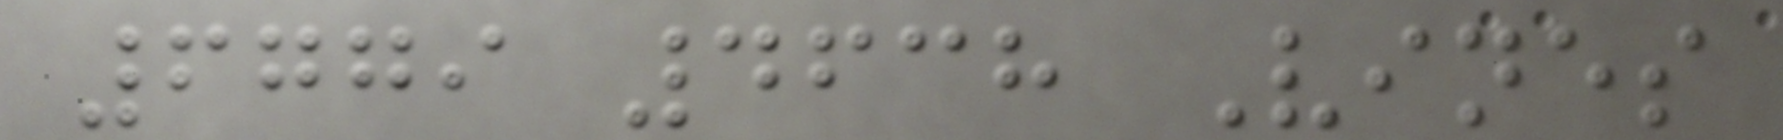6779 4638 Vines
